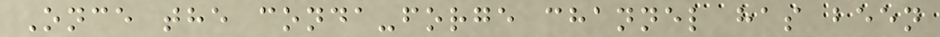Once the conda-forge channel has been
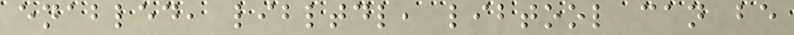enabled, libltdl, libtool can be
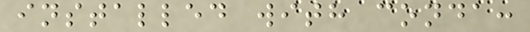installed with conda:
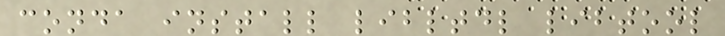conda install libltdl libtool
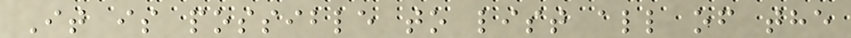It is possible to list all of the
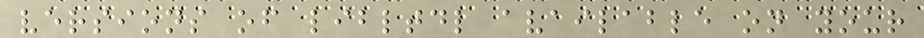versions of libltdl available on your
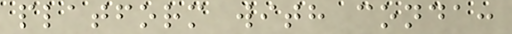platform with conda:
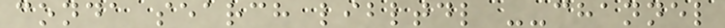conda search libltdl --channel
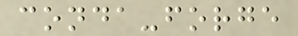conda-forge
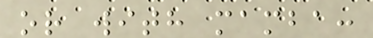or with mamba:
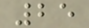25
